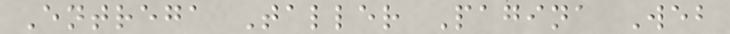Entrega Taller Pagina Web
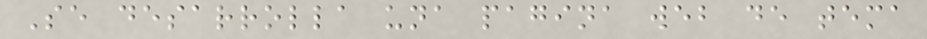Se desarrolla una pagina web de tema
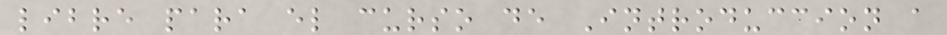libre para el curso de Introduccion a
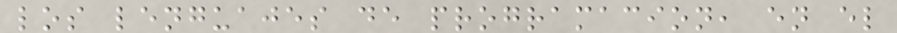los lenguajes de programacion, en el
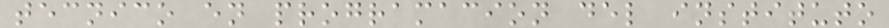tecnico en programacion del instituto
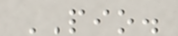PIO.
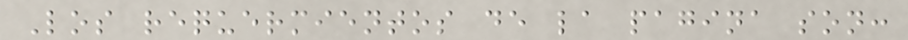Los requermientos de la pagina son:
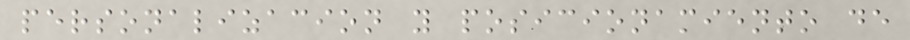personalizacion y posicionamiento de
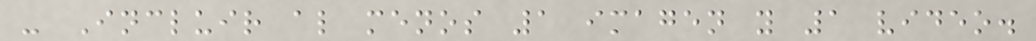- Incluir al menos 1 imagen y 1 video.
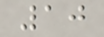10
